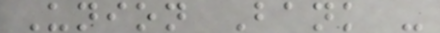Union Bank -
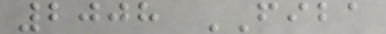2008 FIBA
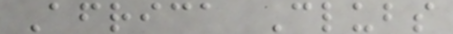Africa Clubs
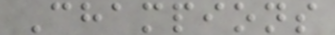Champions
